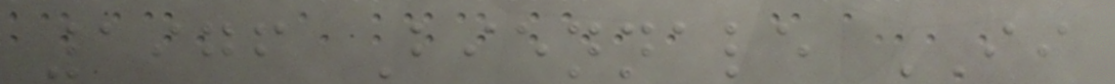1976 Biennale II
